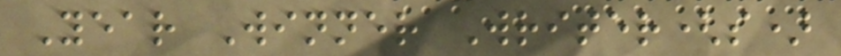Year Winner Writer(s)
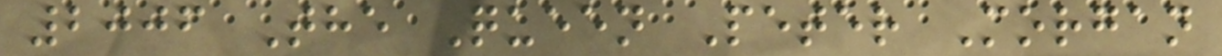2006 The Queen Peter Morgan
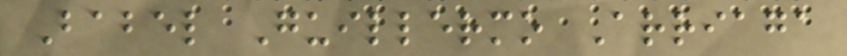Babel Guillermo Arriaga
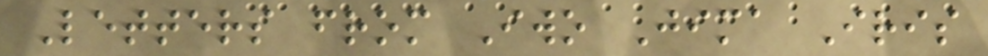Letters from Iwo Jima Iris
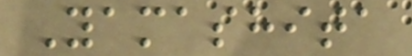Yamashita
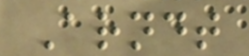Arndt
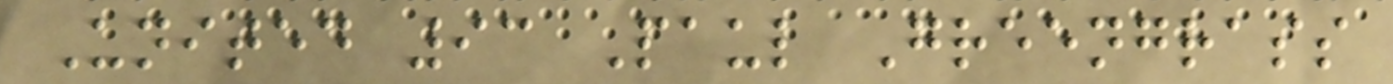United 93 Paul Greengrass
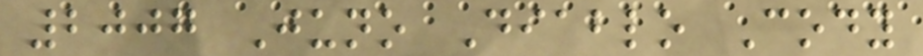2007 Juno Diablo Cody
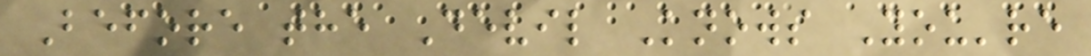Before the Devil Knows You're
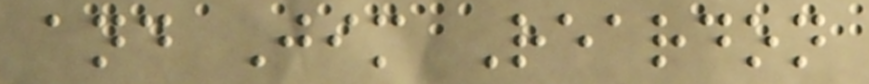and Jim Reardon
